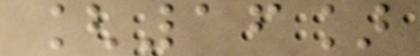[16]
